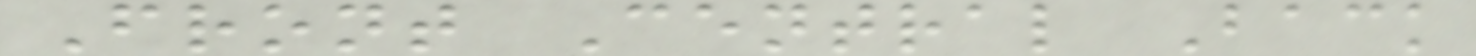Front Central Back
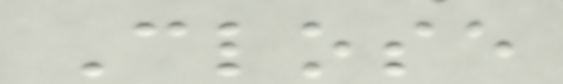Close
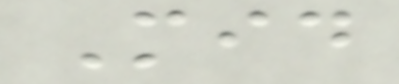Mid
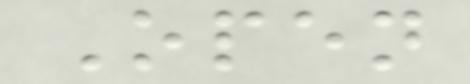Open
